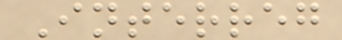Interreg
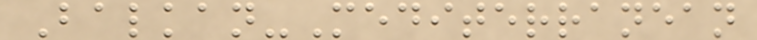Balkan-Mediterranean
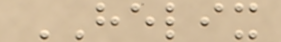HELIX
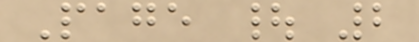Page | 2
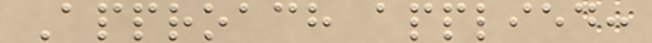Approach applied:
